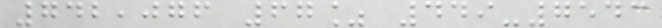742,076 67% 449-7543
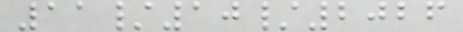11/10/2026
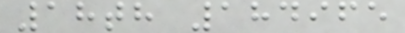18th 184965
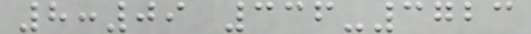8:09 336-3723
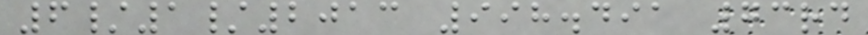6/1/2013 998.491 73rd
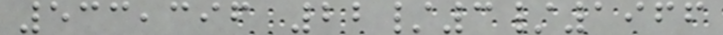533,396 22/3/1966
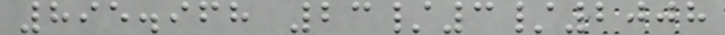895.968 23/3/2008
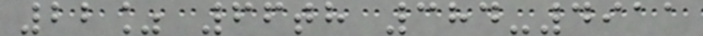22% 66th 384-4911
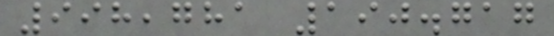998,781 190.717
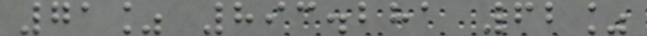71% 893.281 62%
